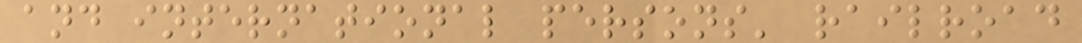and international persons' railroad
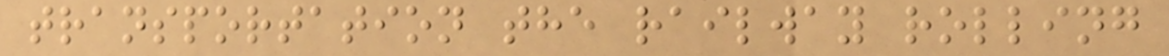transportation the railway rolling
